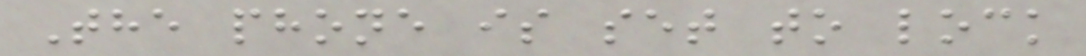The phone is set to lock
